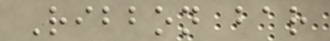Ribbon bar
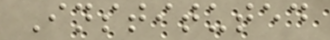Instituted
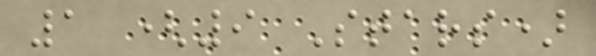1 (9 Stars)
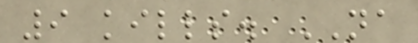9 kills. NA
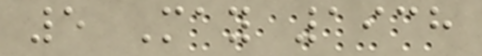5 May 1938
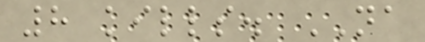8 kills. NA
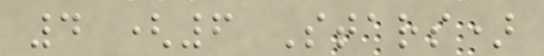4 (6 Stars)
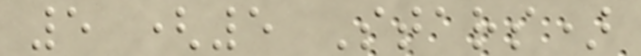5 (5 Stars)
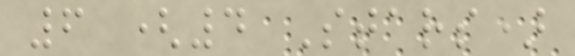6 (4 Stars)
